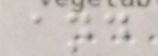and
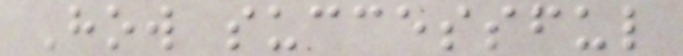How successful
